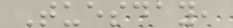Tuesday,
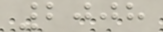2008
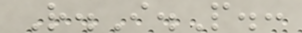R.I.P.:
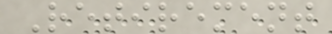Retirement
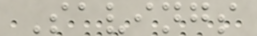Savings
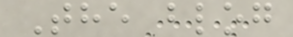The blog
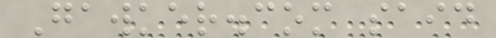Gawker.com said
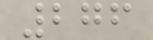276
